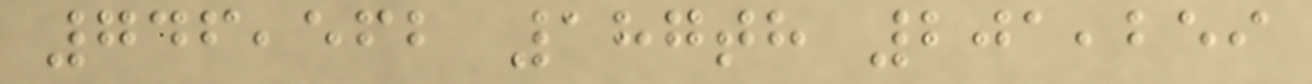746,562 187th 201,259
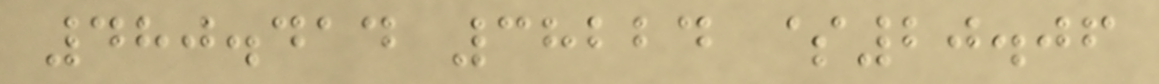480.414 38224 $20.06
